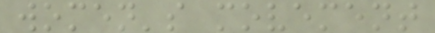women's movement
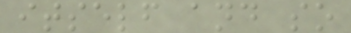itself and so
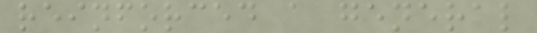reinforced a general
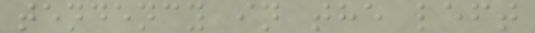tendency in the left
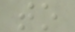to
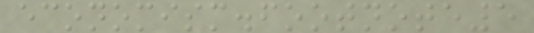economism.footnote5
